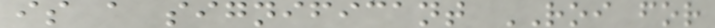is a significant ROI for
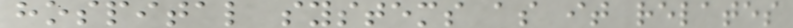hospital systems as it relates
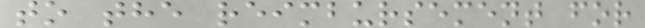to the reimbursement for
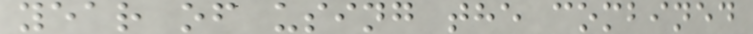year of using the combined
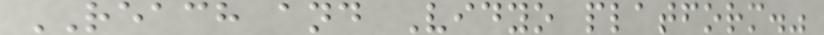REACH and Vidyo platform."
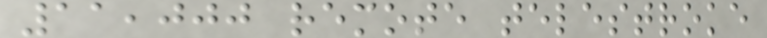11,000 remote telestroke
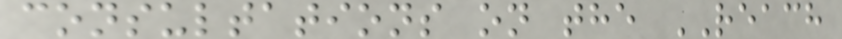consultations on the REACH
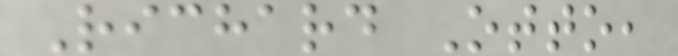Richard Otto,
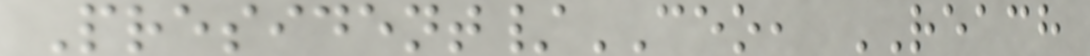President/CEO, REACH
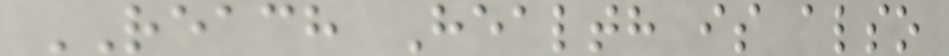REACH Health is also
